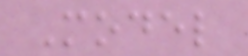Model
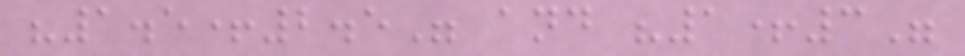"1.5+2.5" and "1+3"
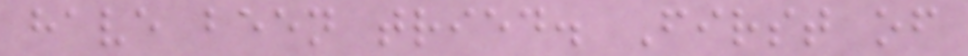have been tried. First of
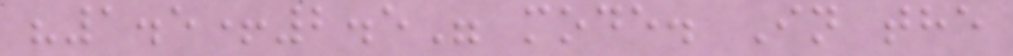"1.5+2.5" mode. In the
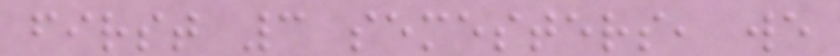first 3 semesters, we
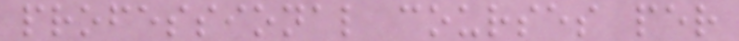professional courses per
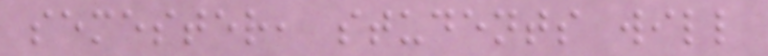semester, students will
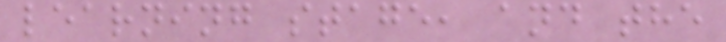learning stage, and the
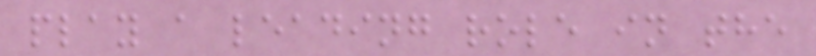play a leading role in the
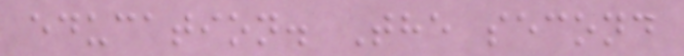education. The second
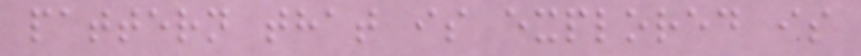pattern that is explored is
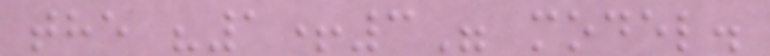the "1+3" model.
